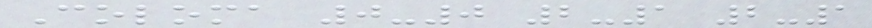Coloma 0-0 2-1 2-1
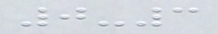0-3
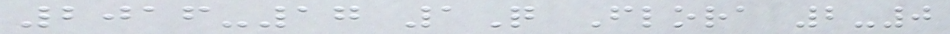2016-17 1Q Flora 2-0
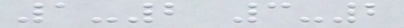1-2 3-2
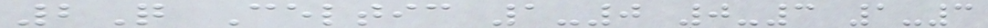2Q Celtic 1-0 0-3 1-3
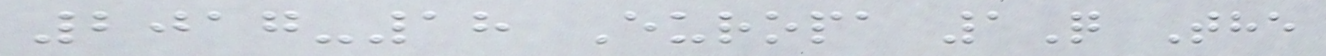2017-18 Europa 1Q The
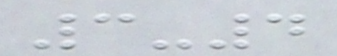3-4
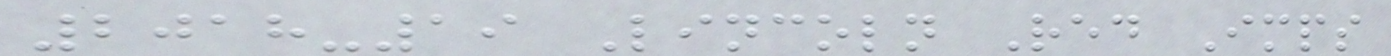2018-19 Lincoln Red Imps
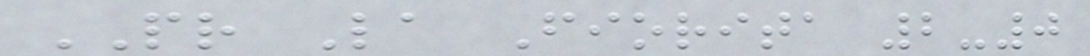PR La Fiorita 2-0
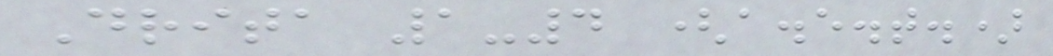Drita 1-4 (a.e.t.)
